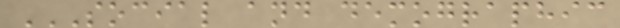SOCIAL AND DEMOGRAPHIC
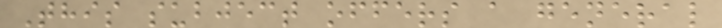This subject offers a general
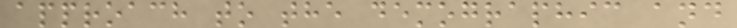approach to the demographic and
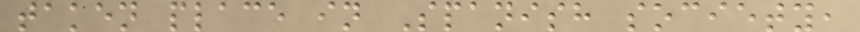taken place in Spanish society,
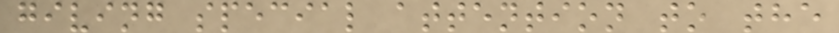giving special attention to the
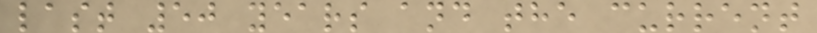last 50 years and the current
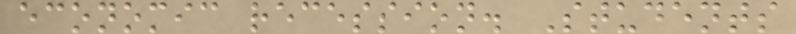economic recession. Students
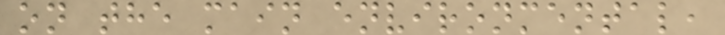on the main environmental,
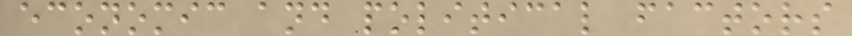economic and political factors
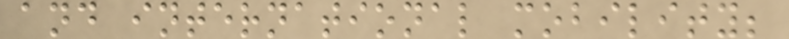and international mobility;
